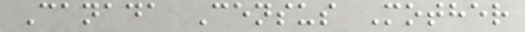Canada Census Mother
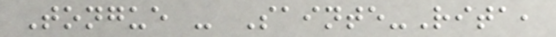Tongue - Sainte-Rita,
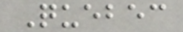Quebec
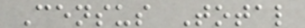Census Total
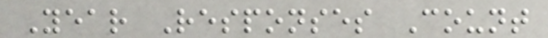Year Responses Count
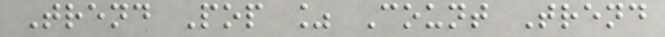Trend Pop % Count Trend
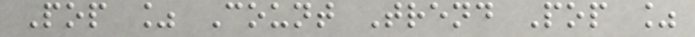Pop % Count Trend Pop %
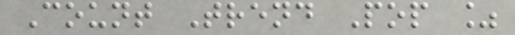Count Trend Pop %
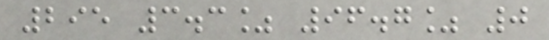295 3.3% 96.7% 0
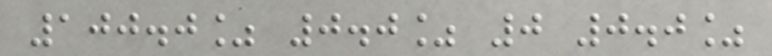100.0% 0.0% 0 0.0%
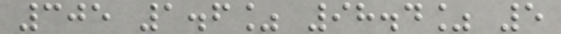305 1.6% 98.4% 5
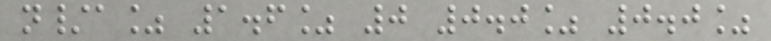n/a% 1.6% 0 0.0% 0.0%
